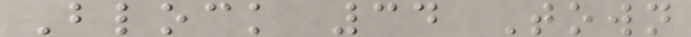Block 34 Town
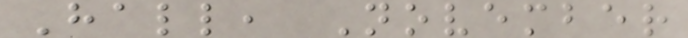Hall, November
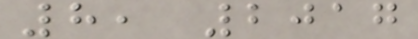8, 2017
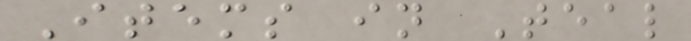Items in Teal
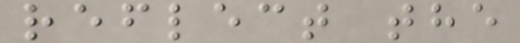reflect the
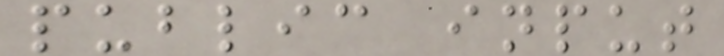public input
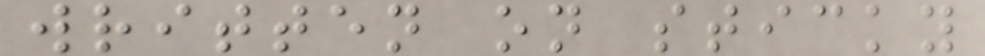written on sticky
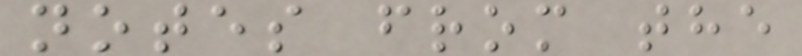notes from the
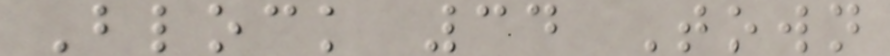Block 34 Town
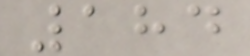184
